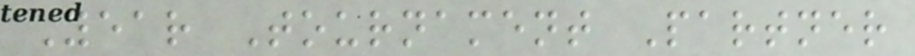Year Tournament Partner
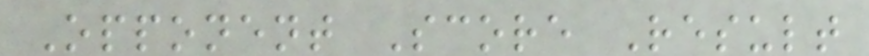Opponent Score Result
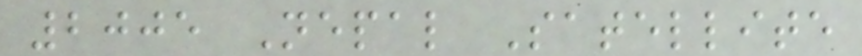2005 Nepal Satellite
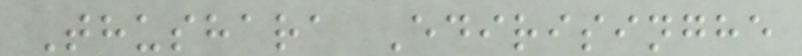Thushara Edirisinghe
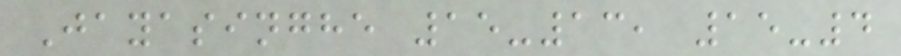Jayasinghe 15-13, 15-4
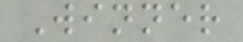Winner
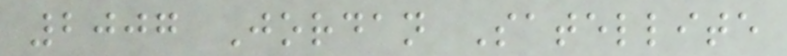2007 Jordan Satellite
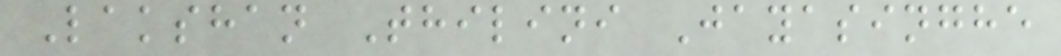Lakshan Thilini Jayasinghe
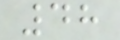48
